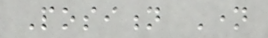Position Name
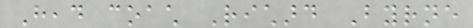Head coach Richard Byrne
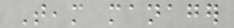Team manager
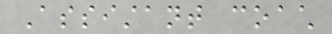Assistant coach
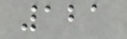121
